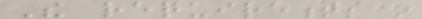The requirements in
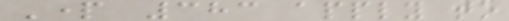Part 383 apply to
